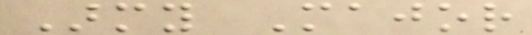Army Major
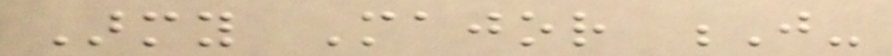Army Major J-
